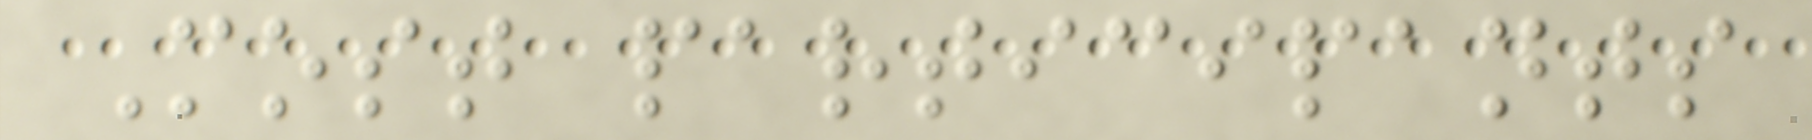Most participants
